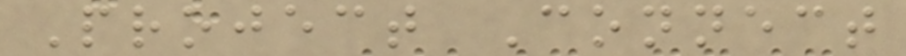Project Connect
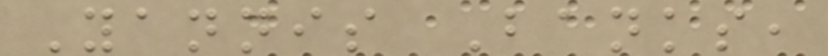Yannis Banks,
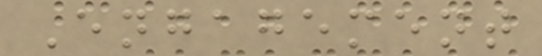Engagement
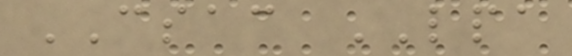CSAC LPA
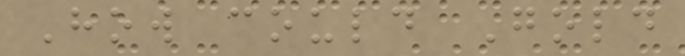How could Gold
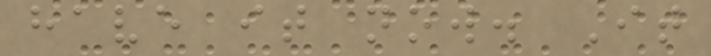have it now. It
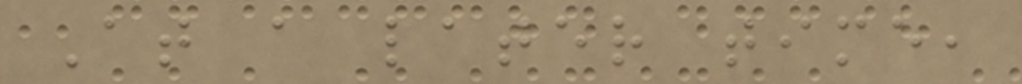At a later time,
